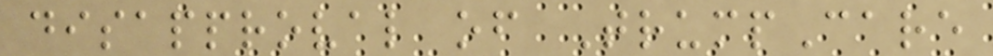disapproval of TrumpCare
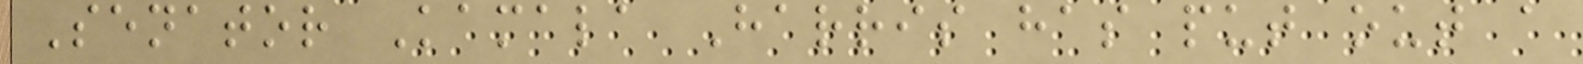Senator Kamala Harris has put out a
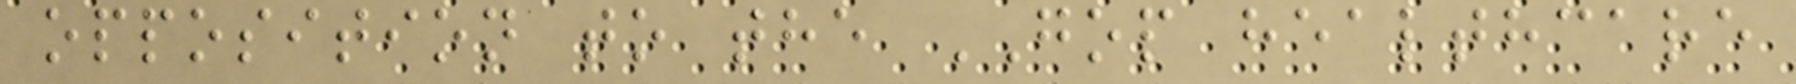opposition to the GOP healthcare
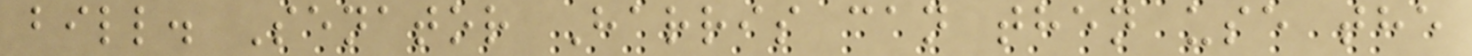bill. Senator Harris can then use the
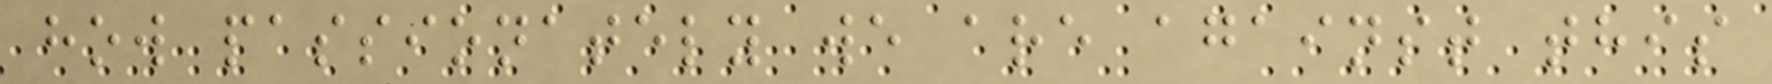how passionately we are against this
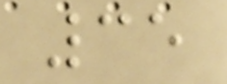35
